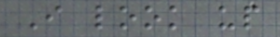I look up
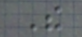The
